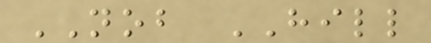NOB HILL
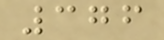376
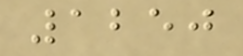1250
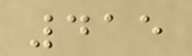415
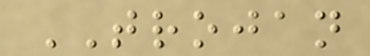TROJAN
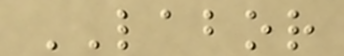LABOR
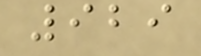929
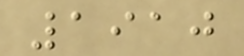1910
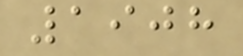1908
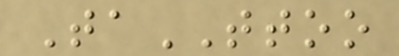TaTTOO
